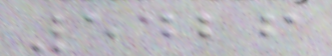5426
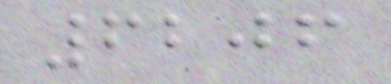6206
